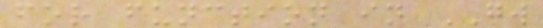for function in GW
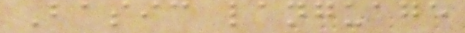Basic language
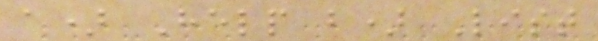a) Help b) List
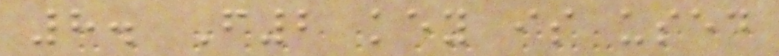8. F2 key is used
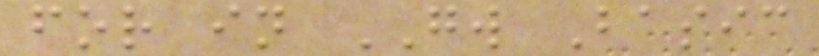for in GW Basic
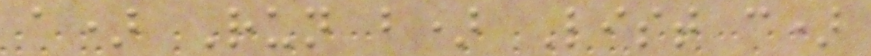a) Run b) List c)
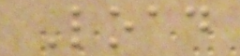Load
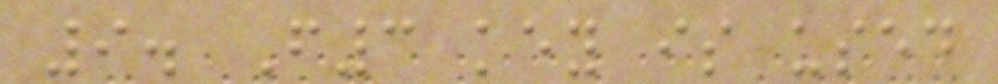9. F3 key is used
